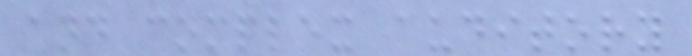and complex auditory
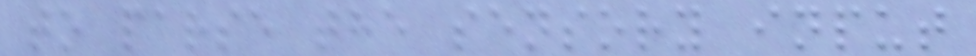to parse the sensory input
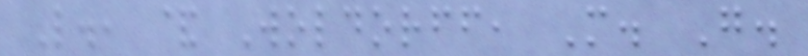L., & Woldorff, M. G.
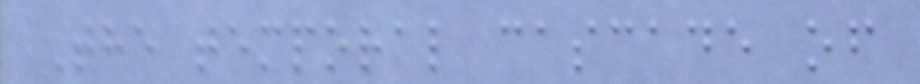The temporal cascade of
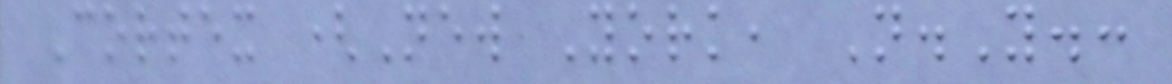Cortex (New York, N.Y.:
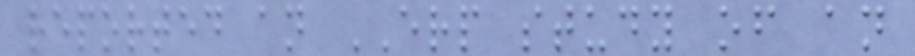reported an ERP study of an
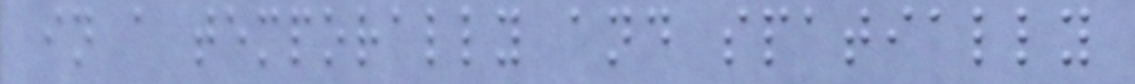in a temporally and spatially
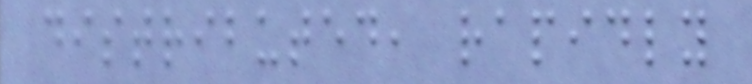distributed, rapidly
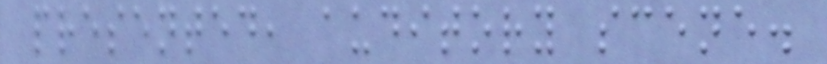presented, auditory scene.
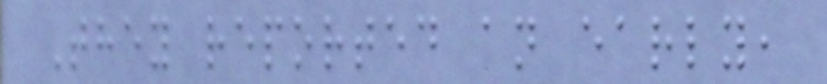They reported an early,
